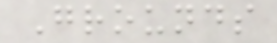Grounds
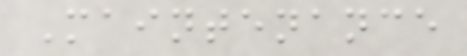Maintenance
